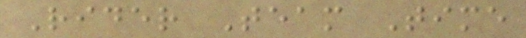Rider Team Time
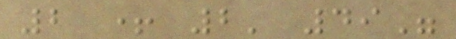2 + 2' 49"
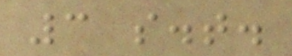3 s.t.
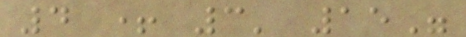4 + 3' 15"
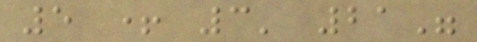5 + 3' 21"
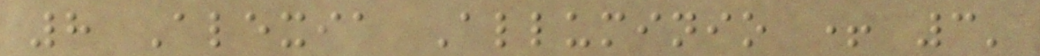8 Alexia Alluminio + 3'
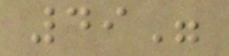49"
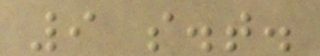9 s.t.
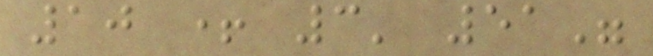10 + 3' 51"
